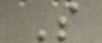S
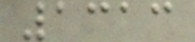1313
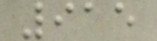915
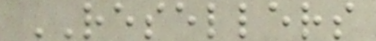RESELLERS
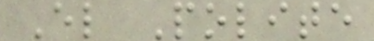El Polite
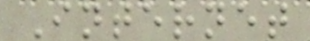Internet
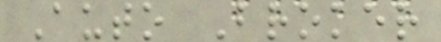Auto Broker
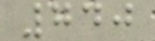740
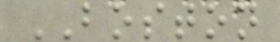BOSTON
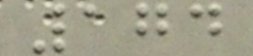174
